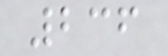236
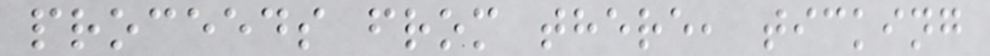proceeds from there, ticking
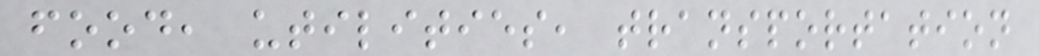food, utilities, transportation
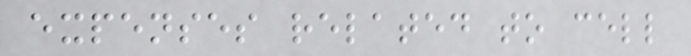expenses related to cell
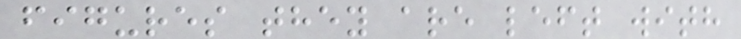figures they are left with
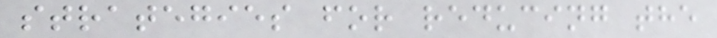strategies for reducing the
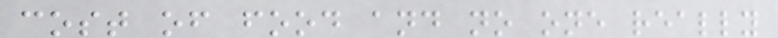cost of food and no one really
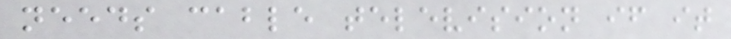needs cable television if it
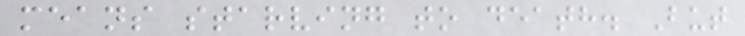means starving to death. But
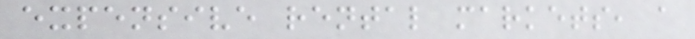expensive rental markets, a
